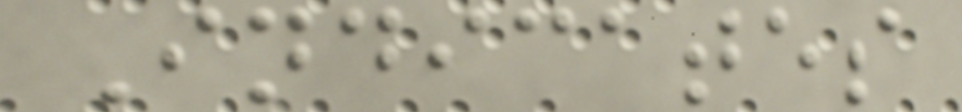Indicates
